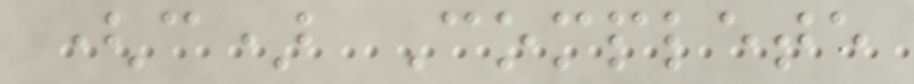(c) Complete
